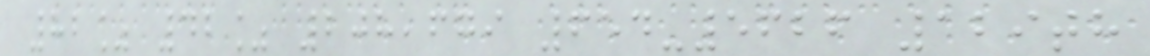82% 42% 208,679 654-5626 129th
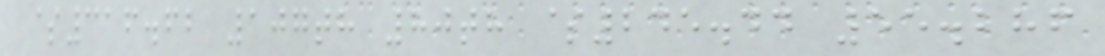$316.62 107th 80th $245.44 55.286
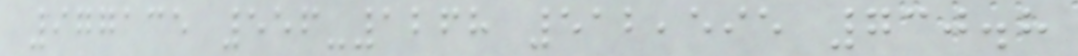977135 556-1268 512,595 730.8
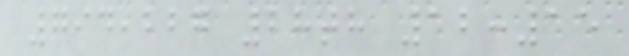794,227 28th 12:15
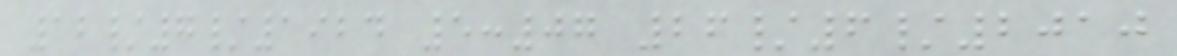12/7/1924 5:07 26/6/2010
